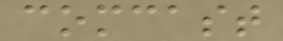comcast
